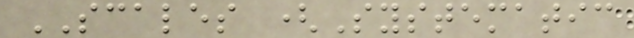SCALES (Systematic
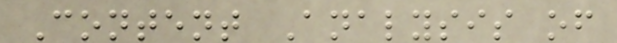Content Analysis of
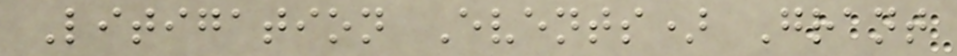Litigation Events) Grant
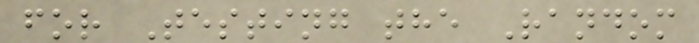for Testing the Random
